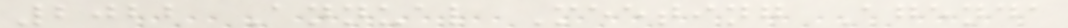2022 Annual Meeting Agenda
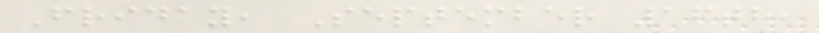Friday, September 16th,
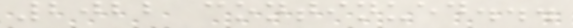2022 continued...
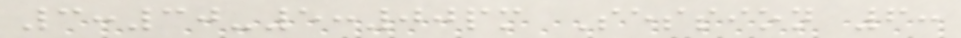3:30-5:00pm Session 6:
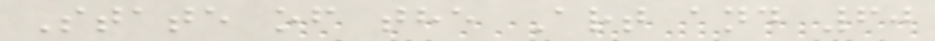State of the Art and 60
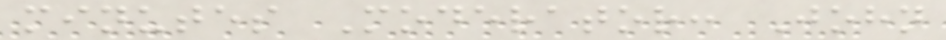minutes Moderator: John
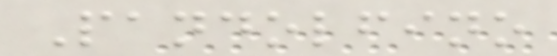Pandolfino
